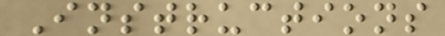Instructions
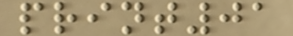print01
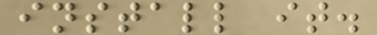install it.
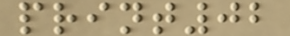print02
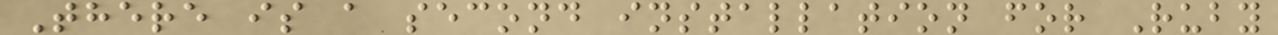There is a second installation for Ruby
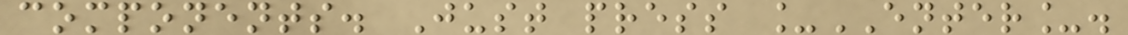components. Just press _ENTER_.
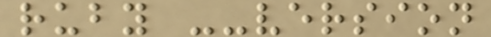ruby --version
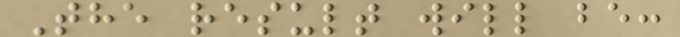The result will be:
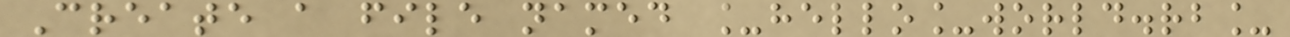Create a file named _hello_world.rb_
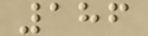186
